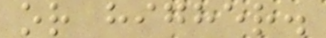or higher.
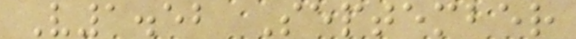V1.52 September
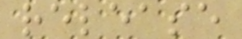release
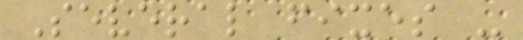Several fixes -
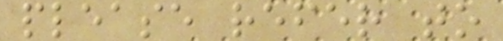please refer to
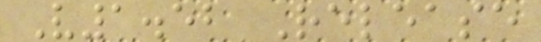V1.52 Release
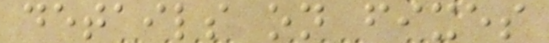details on fixes
